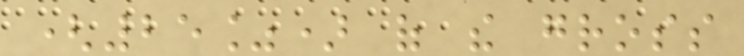(25%) of the gross
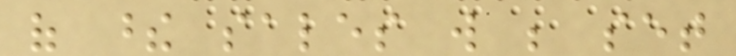of these sales will be set
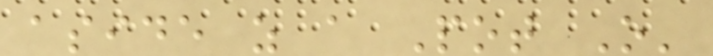aside as a Pot O'
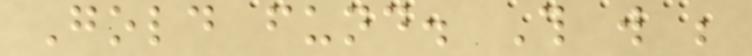Gold fund. This will be
